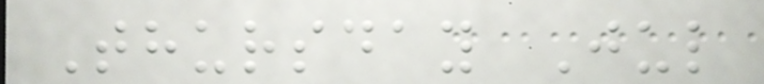Thursday Jul
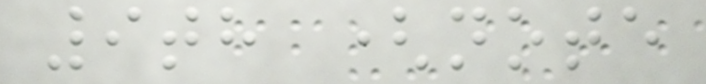9th (note
